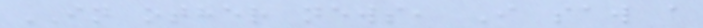IN other news, I saw a
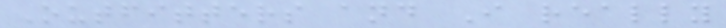Outfitters and I really
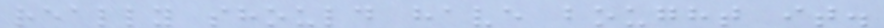really should have bought it.
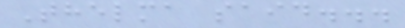Thelma said...
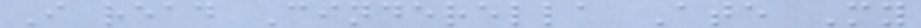I read Cinderella Ate My
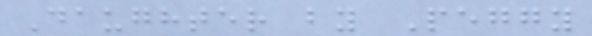Daughter by Peggy
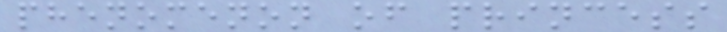phenomenon of princess
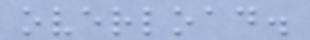overload.
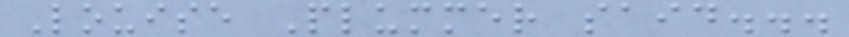Louise Plummer said...
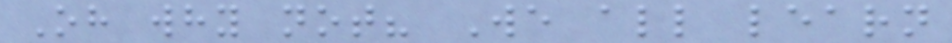Oh why not? We all learn
